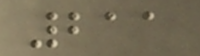211
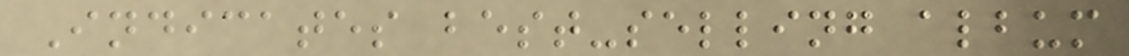Indicates best-selling album
